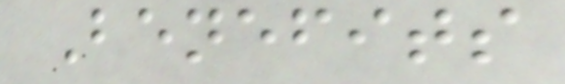Benefits
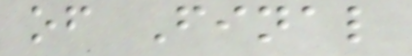of Final
